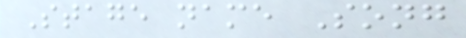Stage name Song
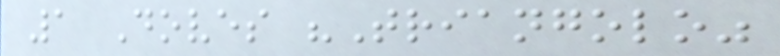1 Doves "Triangolo"
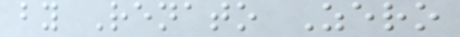by Renato Zero
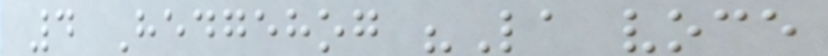4 Hedgehog "La voce
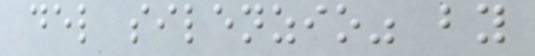del silenzio" by
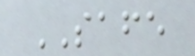SAFE
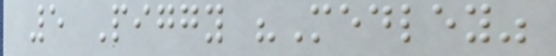5 Piggy "Medley"
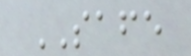SAFE
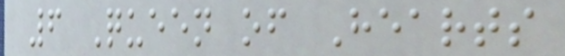6 Queen of Hearts
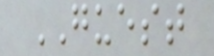GUEST
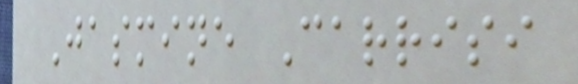Jasmine Carrisi
